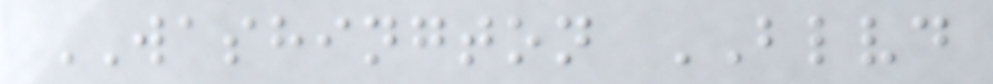WASHINGTON BLVD
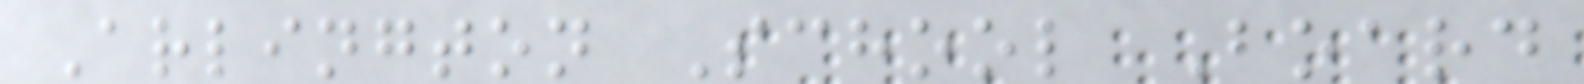Arlington School Board
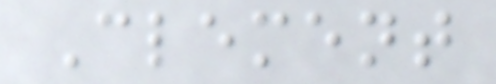Clement
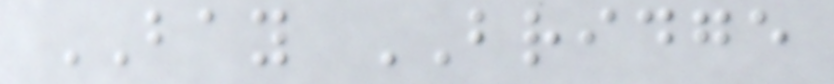BAY BRIDGE
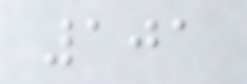101
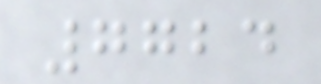7724
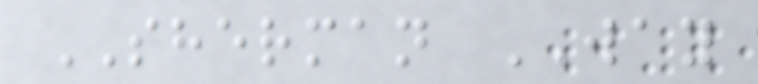SHERMAN WAY
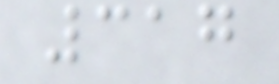317
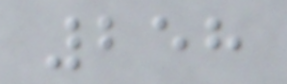258
